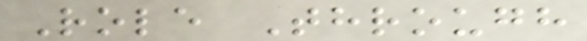Role Through
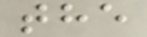the
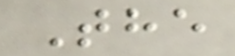The
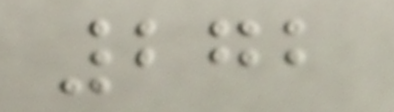272
